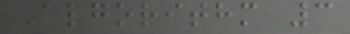Algorithm 3
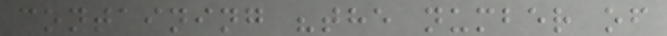containing "the number of
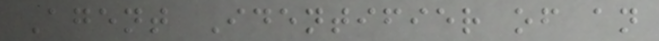Agent Identifier of an
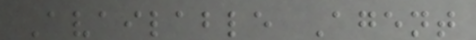Available Agent
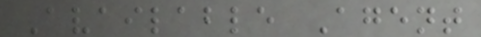Available Agent
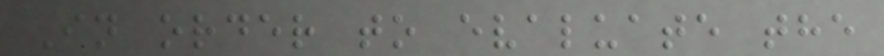In order to evaluate the
